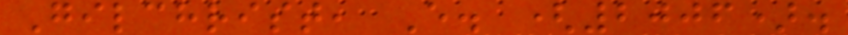Gilchrist, E. (2006).
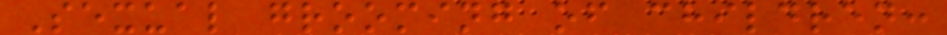Sexual grooming of children:
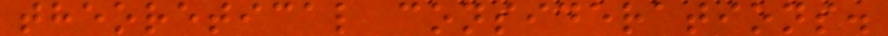theoretical considerations.
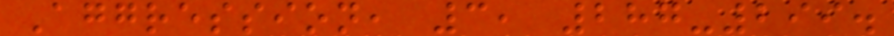Aggression, 3, 287-299.
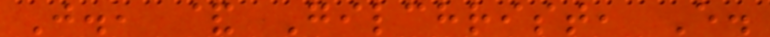J., & Gilchrist, E.
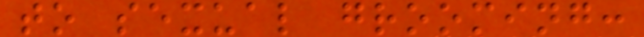to sexual grooming:
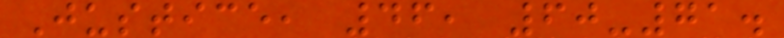Justice, 46, 60-71.
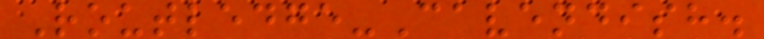Routledge-Cavendish.
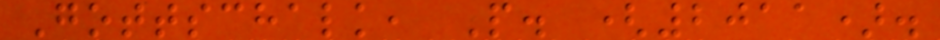Gottschalk, P. (2011).
